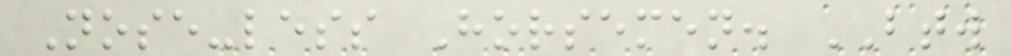Nose-less Horsemen. BTW
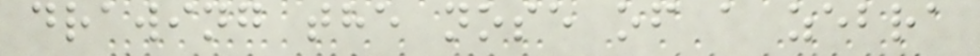drawing the nose of a zebra
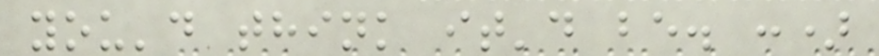you'd think it'd be. :)
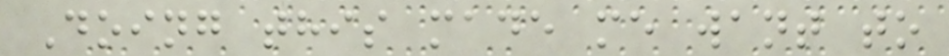Doing this made me want to
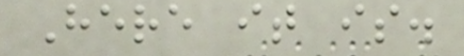Here it is.
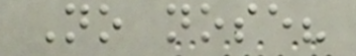No nose?
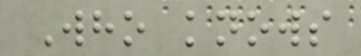Who knows
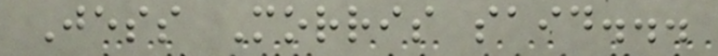Jess Morris said...
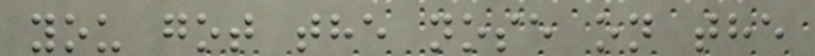you got the nose on the
